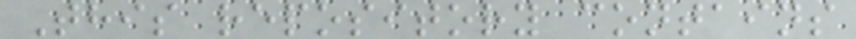This repository contains
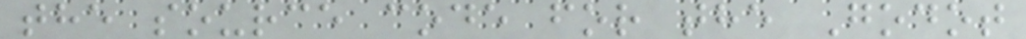the source code for the Godot
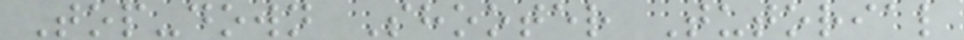Top-down Shooter Tutorial
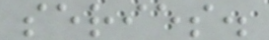series.
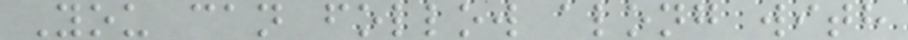You can follow along with
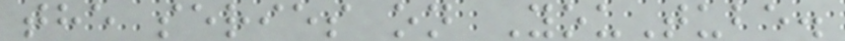the series on YouTube.
